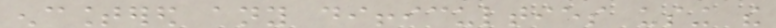encountered any difficulties using the
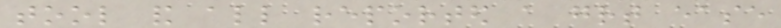tool and all reported a great ease
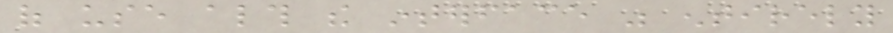of use although the interface was entirely
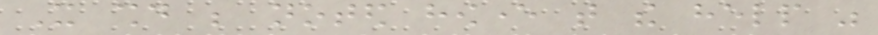It should be noted however that the help was
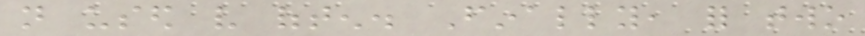not used very often. Finally, for two
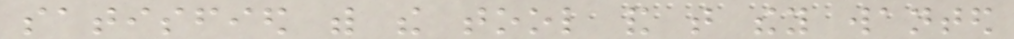satisfied with the tool and that they wanted
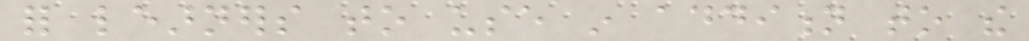for learners to use in addition to the
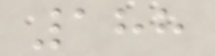188
